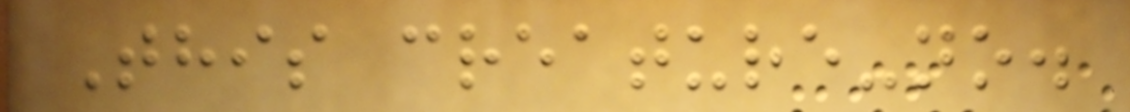This creature-no.
